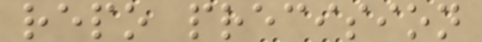repo precision
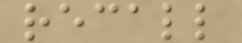recall
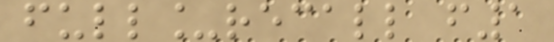full_recall f1
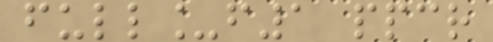full_f1 ppcr
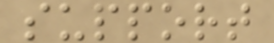support
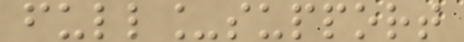full_support
